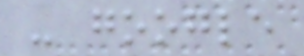- google
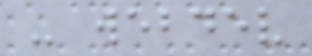- webdev
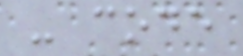- code
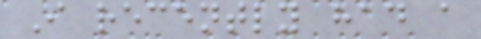I recently had a
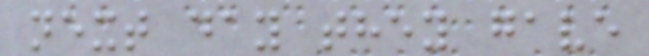next day they gave
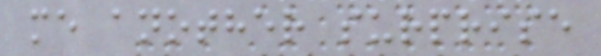me another surprise
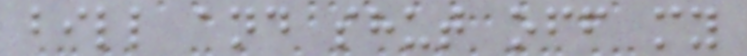bill and shut off my
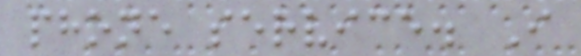phone service. I
